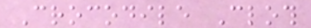Crocodile Cloth
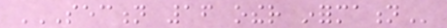SECTION 16 OTHER INFORMATION
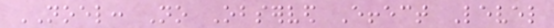NOEL: No Observed Effect Level
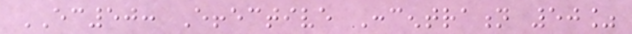EC50: Effective Concentration 50%
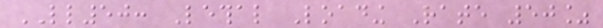LL50: Lethal Loading Rate 50%
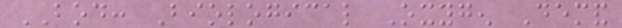BOD: Biological Oxygen Demand
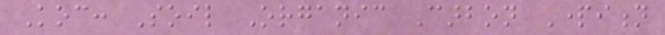Koc: Soil Organic Carbon Partition
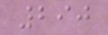290
